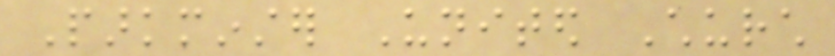Parkminster United Church
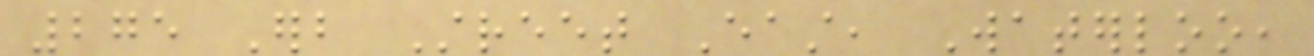275 Erb Street East, Waterloo,
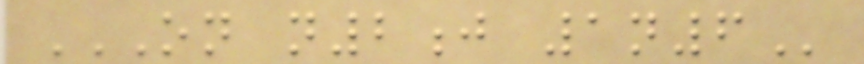ON N2J 1N6
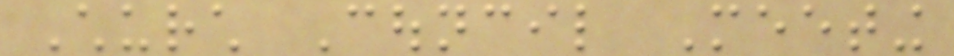Church Council Meeting
